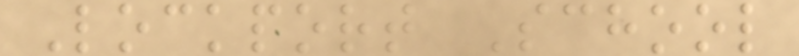Lockport School
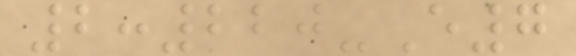2:220-E7
